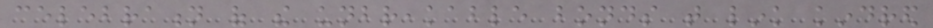celebration of the unbreakable bonds that link kindred
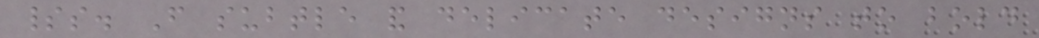spirits. From subtle and delicate designs to bold
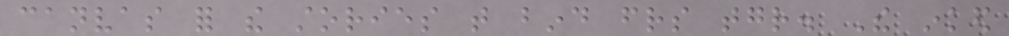canvas for the stories that bind friends together. The inked
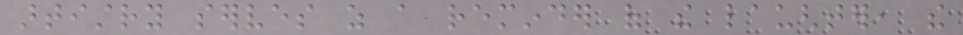artistry serves as a reminder of the laughter, the
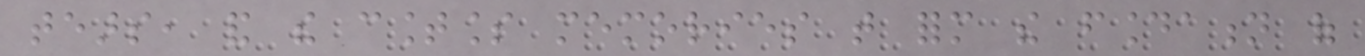tears, and the countless memories that form the foundation of
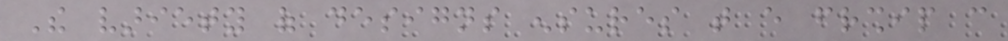The variety of designs ensures that every friendship can
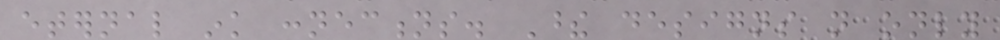eternal ink connections. These designs not only
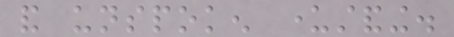and unspoken understanding.
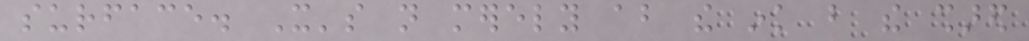surface. It's not merely about the ink but the shared
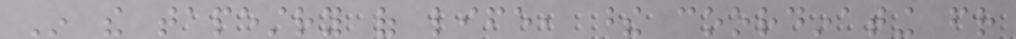In the tapestry of life, these coordinating friend
